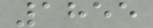1855
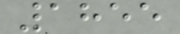1855
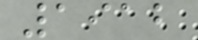1912
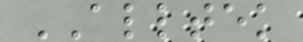ALLTEK
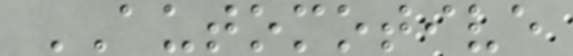AUTOMOTIVE
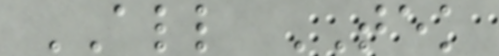ALL TEK
